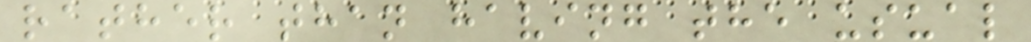rather than having the usual
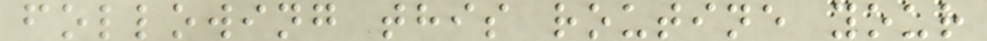following this routine your
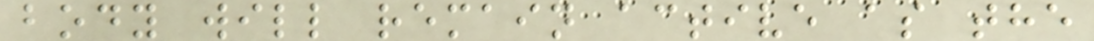body will remain active as the
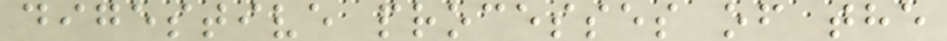digestive processes of the
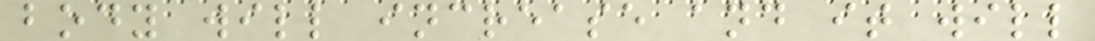body will increase and it will
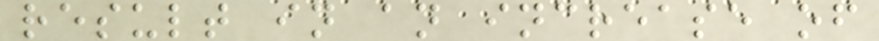result in an increase of
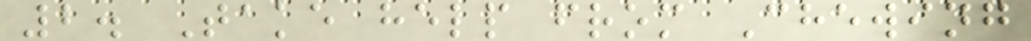2. Take help from Chewing
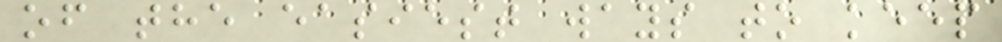of the easiest ways to keep
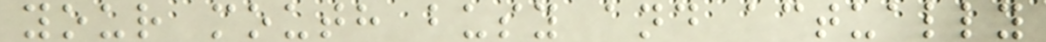your mouth busy and actually
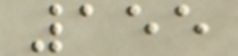155
